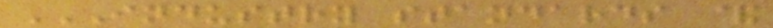INDUSTRY STANDARDS &
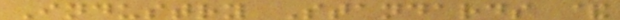Industry Standards &
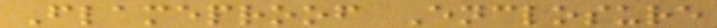Flameproof Enclosure
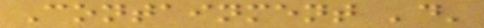Containment 'd'
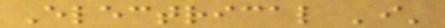Electrical 'i'
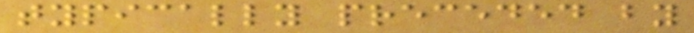typically preceded by
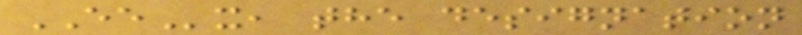EEx, the designation
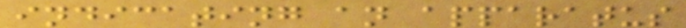indicating an apparatus
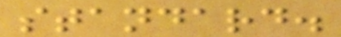standard.
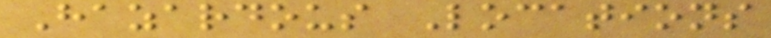Hazardous Locations
